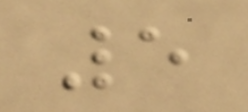5
